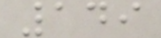149
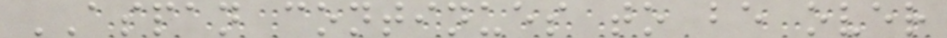ASPAN continues to be over
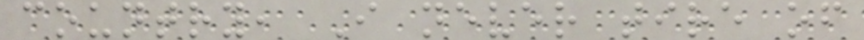country, I never tire of
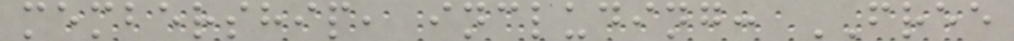membership, including: FREE
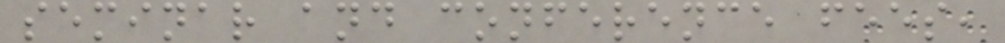seminar and conference fees,
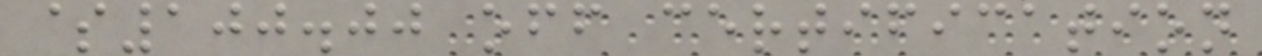$100.00 off certification
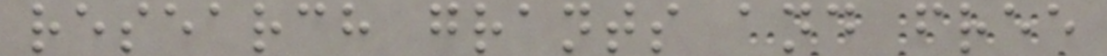research grants and free
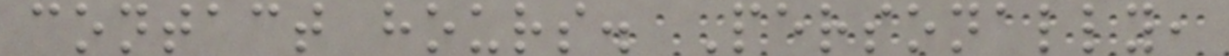contact hours. Personally,
